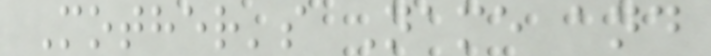Mother's Name and
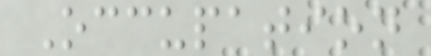Occupation
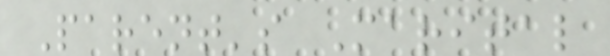Parent's Marital
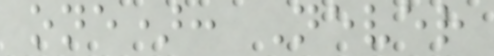one): Never
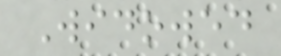Widowed
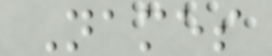Names
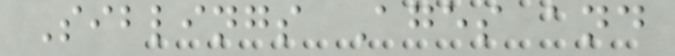Siblings Ages and
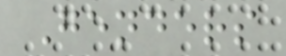Genders
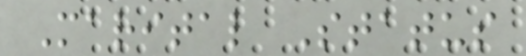Marital Status
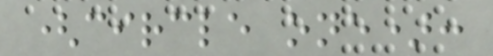(circle one):
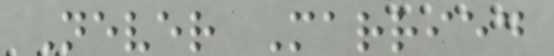Never Married
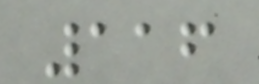116
